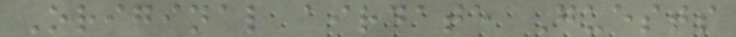Original airdate Guests
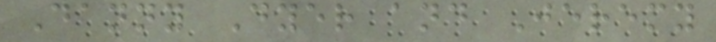Danny Dyer and Jeremy
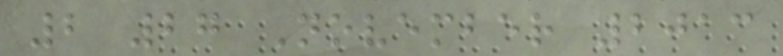2 27 November 2013
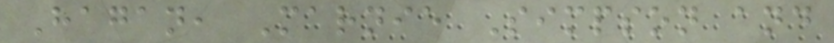Hagan, Marnie Simpson and
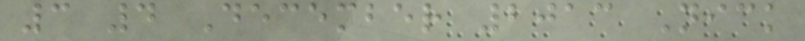3 4 December 2013 Nick
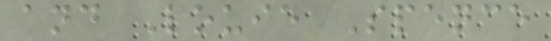and Louie Spence
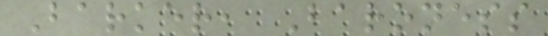Barker, Baroness
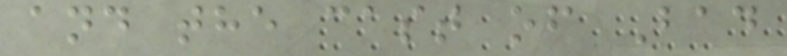and the cast of Bad
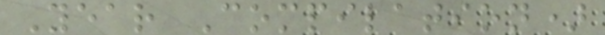Year Compilation)
